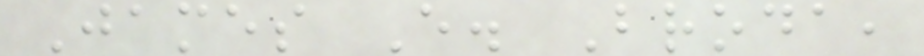James E. Broda,
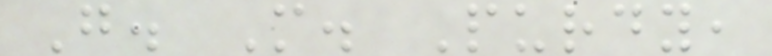G. M. Purdy,
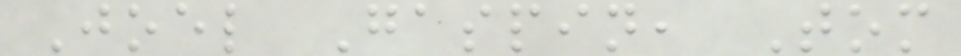Joel Gaspin, Tom
